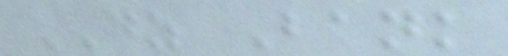DZ Bank
